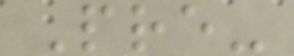Pre-
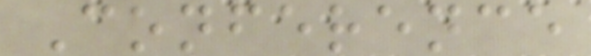Conference
